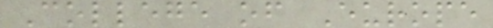College of Europe
